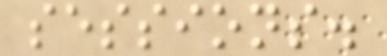sessions.
